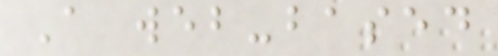A web-based
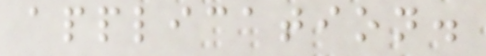application.
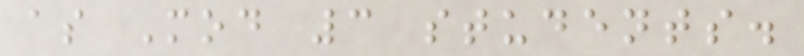as Mod 3 students.
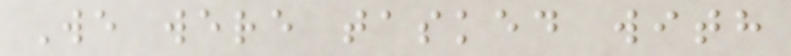We were tasked with
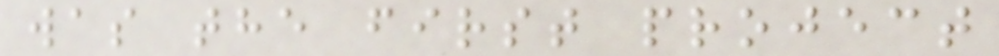was the first project
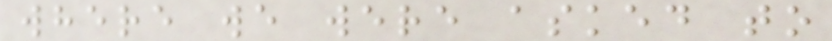where we were asked to
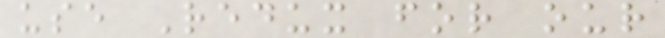use Redux for our
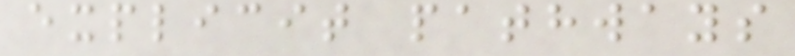explicit pathways
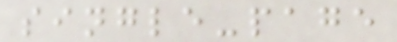single-page
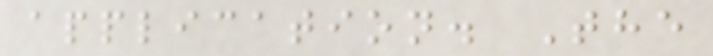application. The
